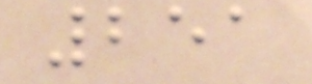251
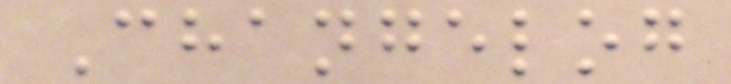Changelog
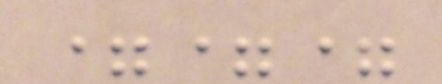===
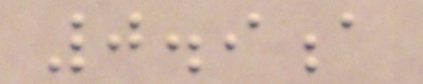0.9a
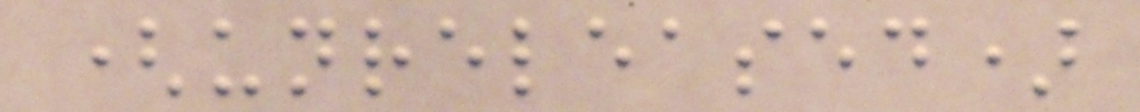(unreleased)
